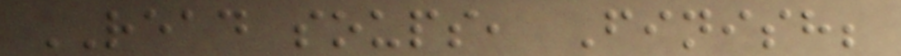READ soups, Finish;
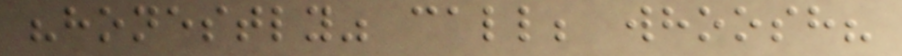"honestly" call; whoosh?
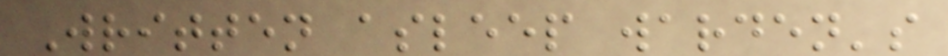Written asleep warden's
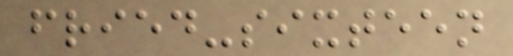fried-sixteen
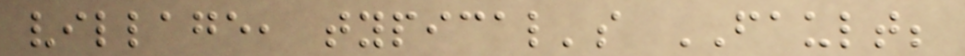village, typical's FAULT;
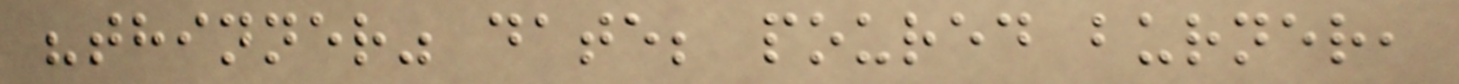"thinner" date; poured burner,
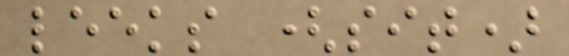leeks (sit)
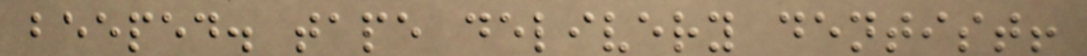beeped. tape delivery dentist!
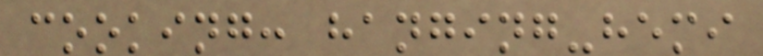cooking: hanging-hemi
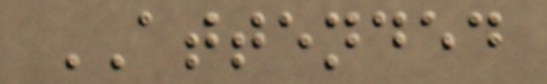ATTENDED
